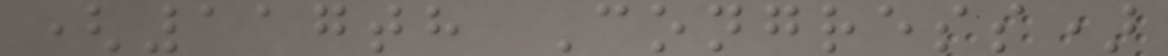(117th Congress)
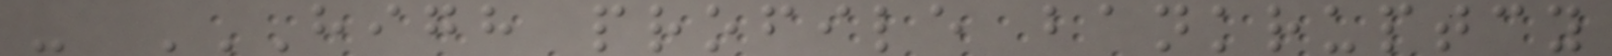- HIGH PROFILE BANKRUPTCY
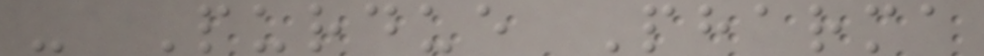- Purdue Pharma
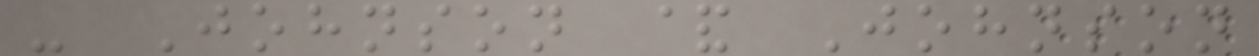- Johnson & Johnson
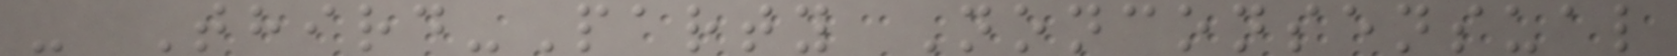- Third-Party Nonconsensual
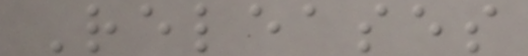Releases
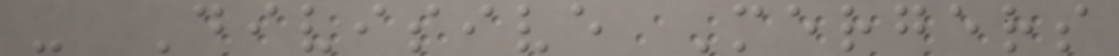- Divisive Mergers
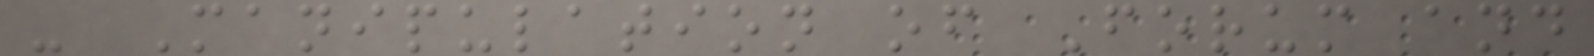- Manipulation of Forum and
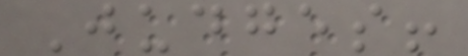Judges!
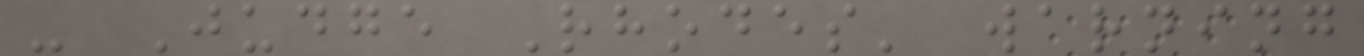- Judge Rhodes' warning
